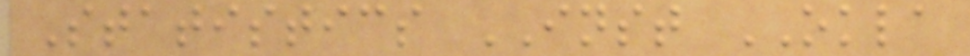Statistics INST OKLA
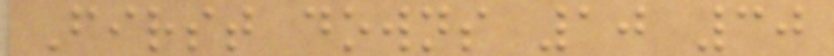First downs 10 30
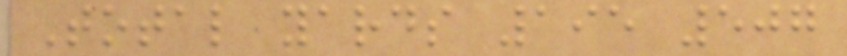Total yards 195 507
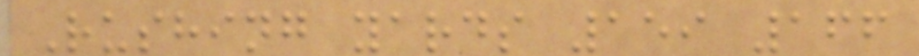Rushing yards 159 166
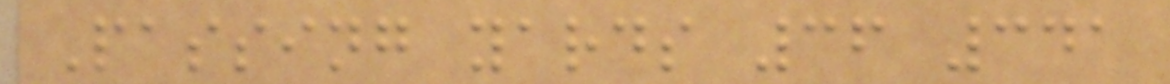Passing yards 36 341
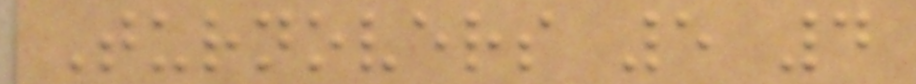Turnovers 5 4
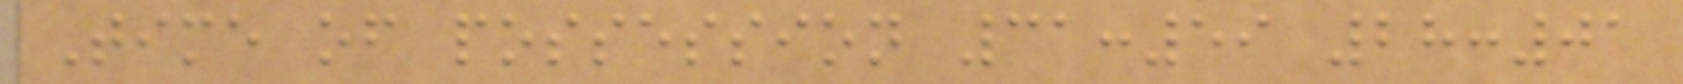Time of possession 31:59 28:01
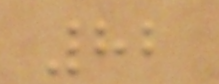82
